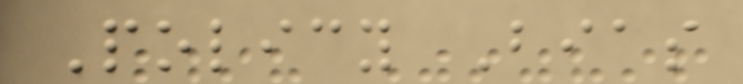Policy Bias
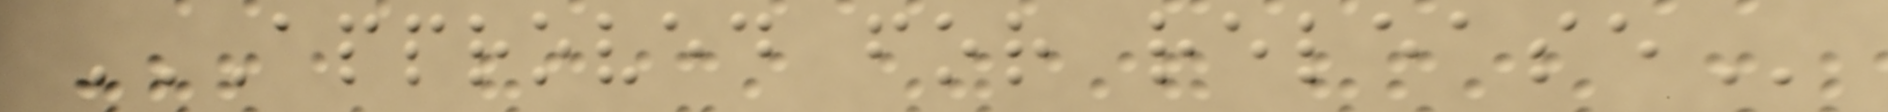APPROVED FOR RELEASE
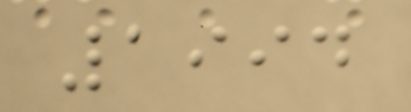1994
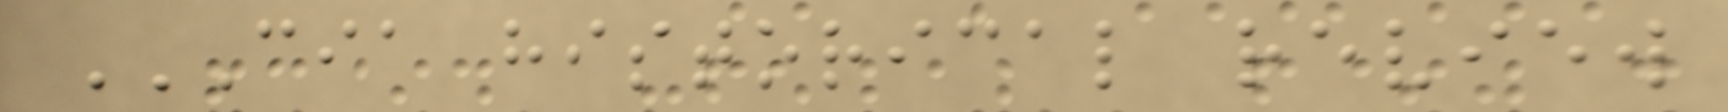CIA HISTORICAL REVIEW
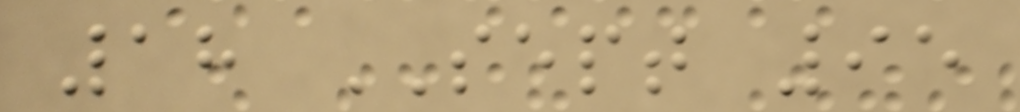18 SEPT 95
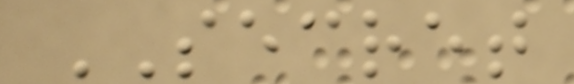SECRET
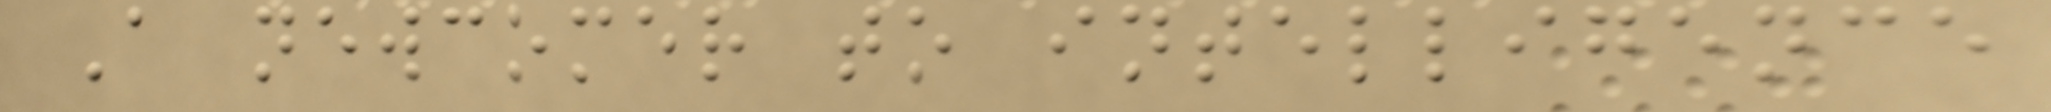A newcomer to intelligence
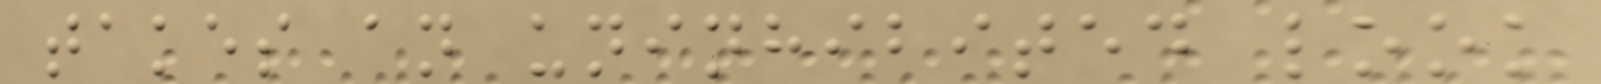takes an uninhibited look
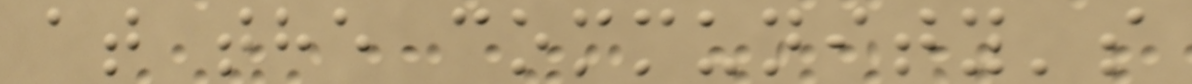at the community's
